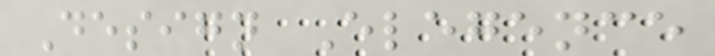Design Elegence
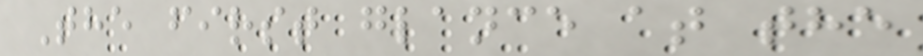The first glance at the
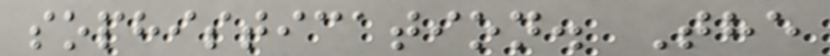sophistication. The
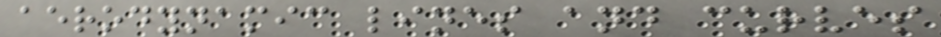aerodynamic lines and curves
